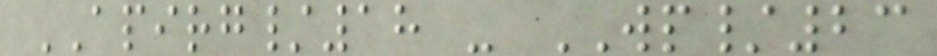APIRG/18 - WP/23
